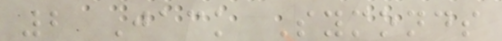2 Jack Symonds
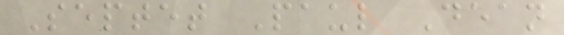Septet Paul Dean
